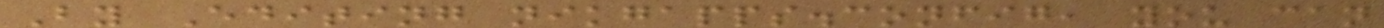By Editing nikgapps.config, you can
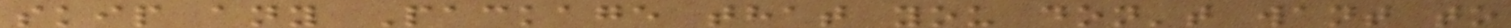skip any Package that you don't want to
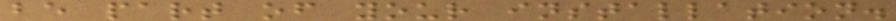be part of your installation.
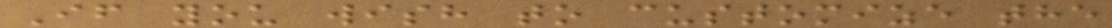If you wish to customize the
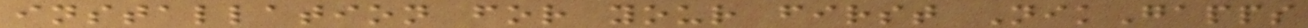installation for your first NikGapps
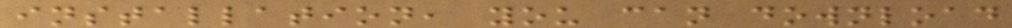installation, you can download
